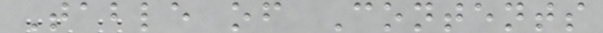Table of Contents
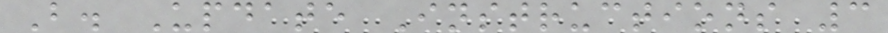B. Update Instructions 3
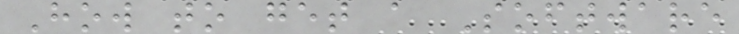How to get a Software
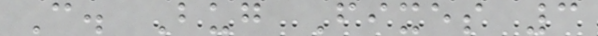C. Bug Fixes 3
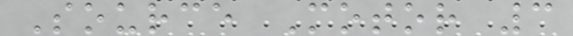Source Motor 3
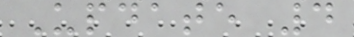Update 4
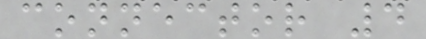connector 4
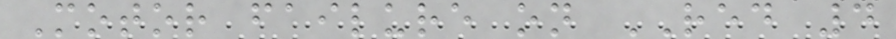Motor failure on RED 4
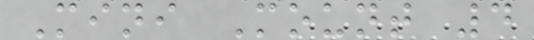Mini Mount 4
